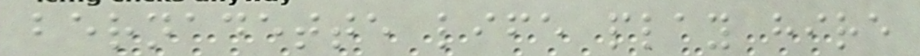bernadette life play hire
